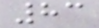83
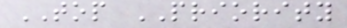TOP PRIORITY
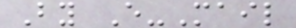By E-Mail
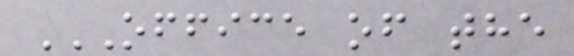OFFICE OF THE
